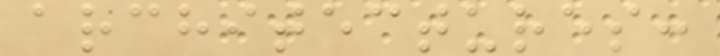architectures:
